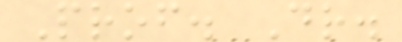Prof. Dr.
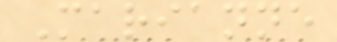Marianne
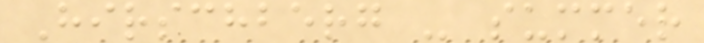Hirschberg - summer
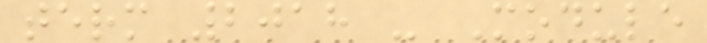term 2018 - Module
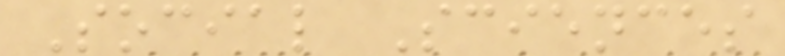Social Sciences
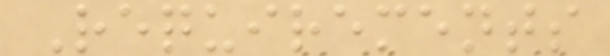Requirements
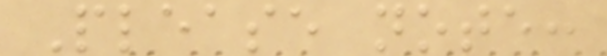Please note:
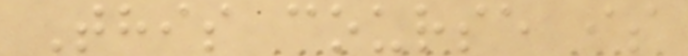This course is
